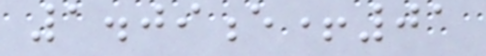1.09e+01
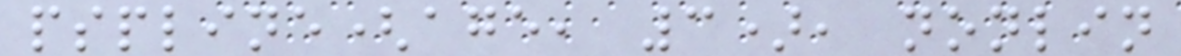pspline(age, 3), nonlin
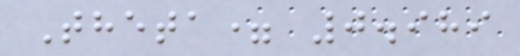Theta= 0.989
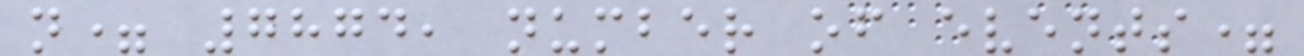n= 7874, number of events=
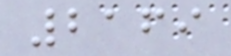2169
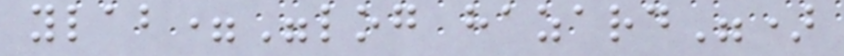ylab="log hazard")
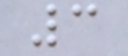3
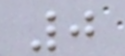0
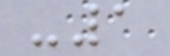-1
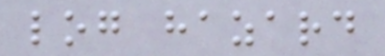log hazard
